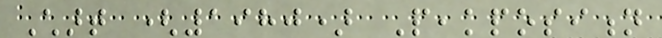Chart (1980) Peakposition
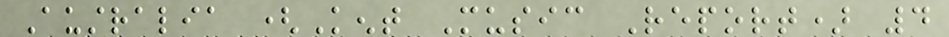Australia (Kent Music Report) 4
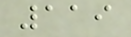119
